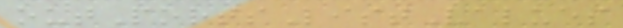outPortsListValues
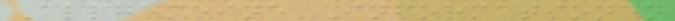Allgemeine Informationen
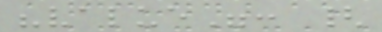"value": {
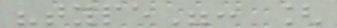"type": [
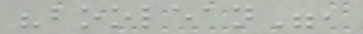"boolean",
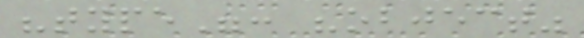"type": "object"
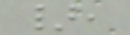},
